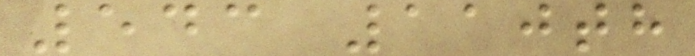543 110th
